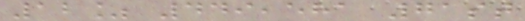12% 449,581 71st
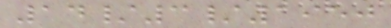14/3/1950
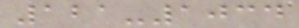121-1034
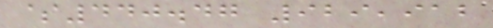$440.47 929,912
